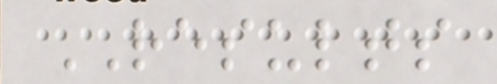RESULTS
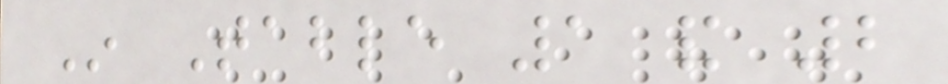In Table 1 and 2
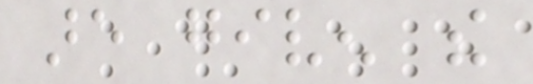are given the
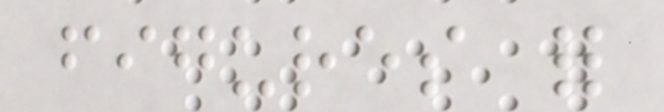figures for
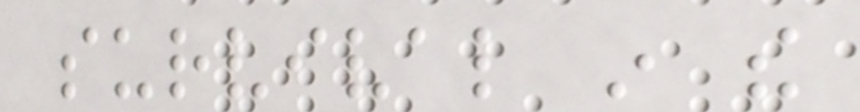survival in the
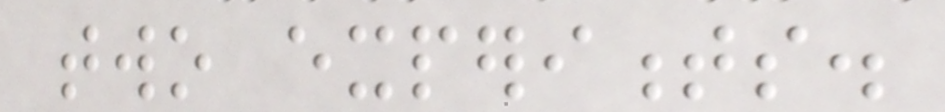two experiments.
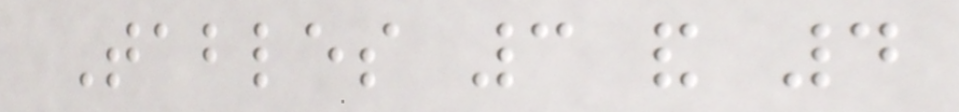Tables 3 and 4
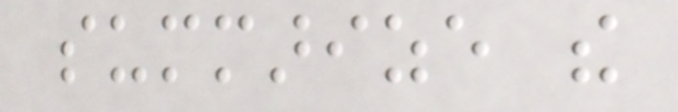summarize the
